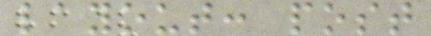layout: post
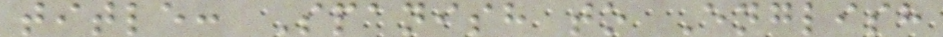title: Spanish to English
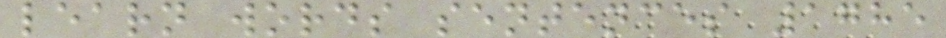learn words sentences 1785
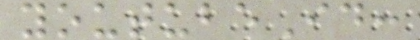youtubeId:
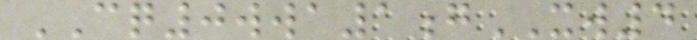CQ0wwa1gXW4
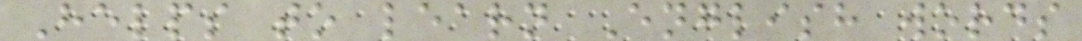Helps to learn English words
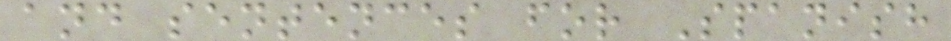and sentences for Spanish
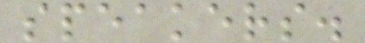speakers.
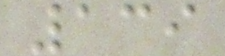139
